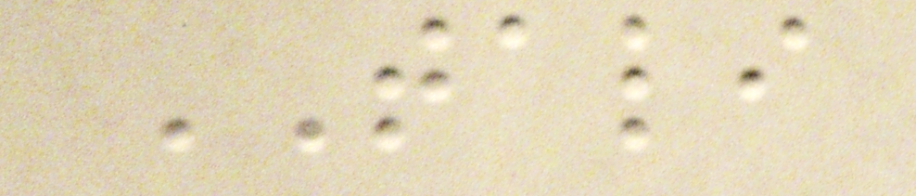TALI
